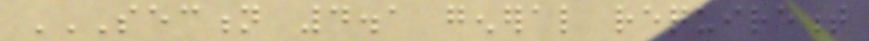SECTION 4.1 GENERAL REQUIREMENT
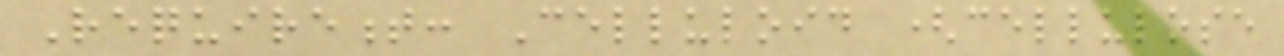Requirement: Celluloid (cellulose
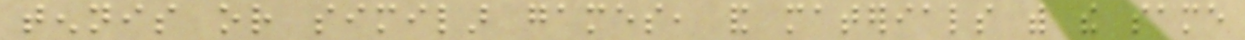tennis or similar games, and materials with the same
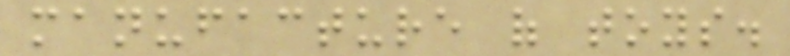manufacture of toys.
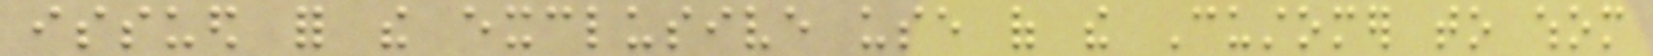issued for the exclusive use of the Customer to whom
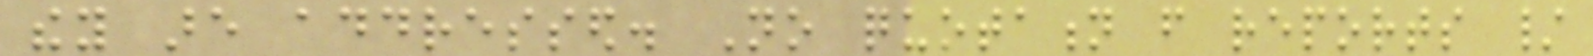they are addressed. No quotation from reports /
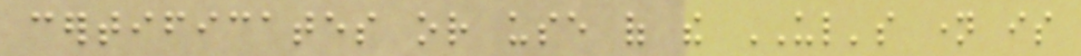certificates or use of the UL's name is
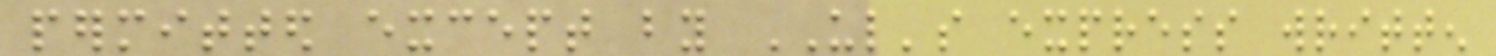permitted except by UL's express written
